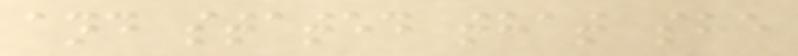and stated that she
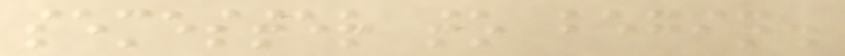semester to begin.
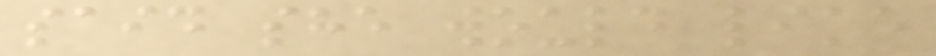said she would like
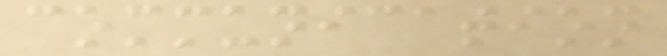communication
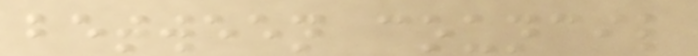between council
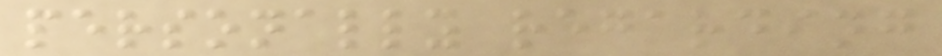personally regarding
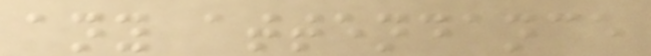any attendance
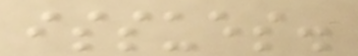issues.
